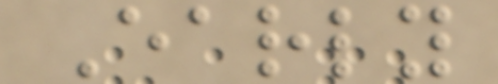Early
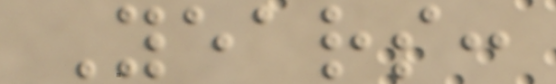Years:
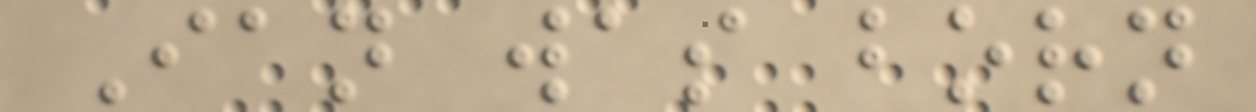Ian was born
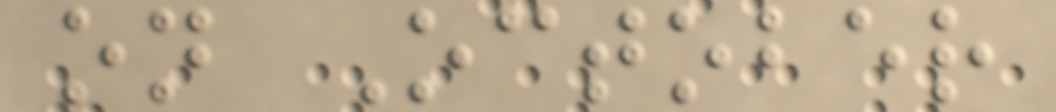on October
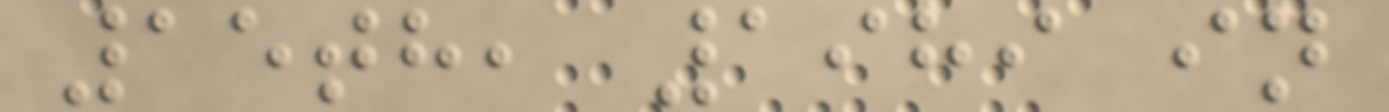15th, 1989 in
